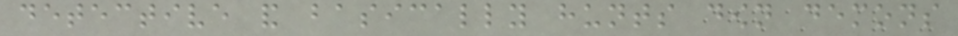detective and basically hunts down demons
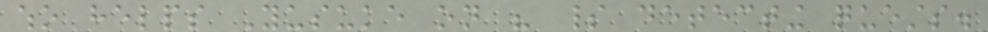who helps Yusuke on his spirit detecting quests.
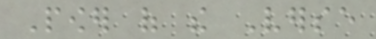Power of the Verse
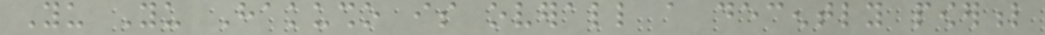Yu Yu Hakusho is overall a decently powerful
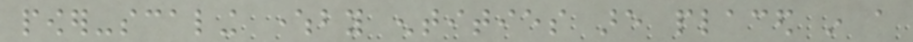power-scaling whereby entities are placed in a
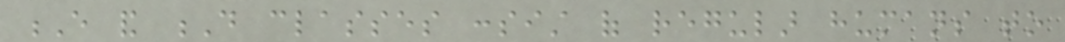E and D classes consist of regular humans to
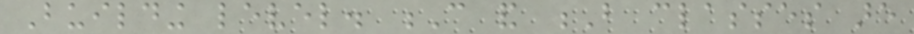Building level. C and B classes are
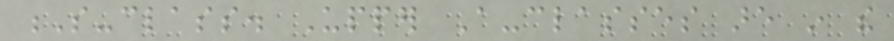S-class. Upper A-classes are in the
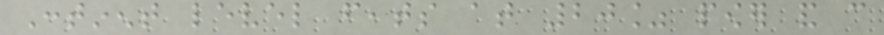Continent level feats at 20% power and can
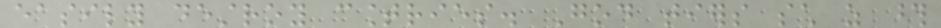easily destroy countries. God tiers such as those
